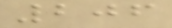206
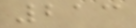213
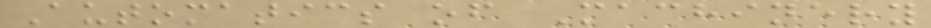Automatics of Machinery
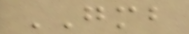GMB
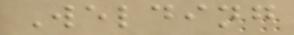Welding
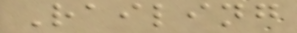Railing
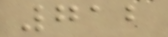712
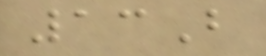13B
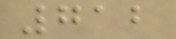712
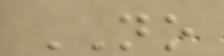NO
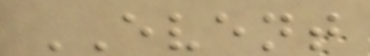EVENT
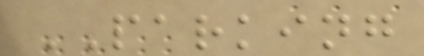PARKING
